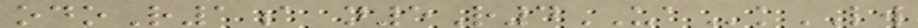odoR1a n5R4UAkLW
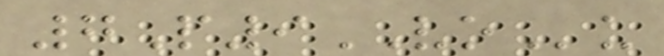7P9VOu
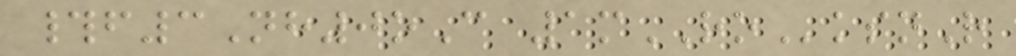#f3Nh0oC 1mROksnR
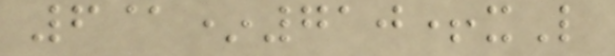6@*710+xL
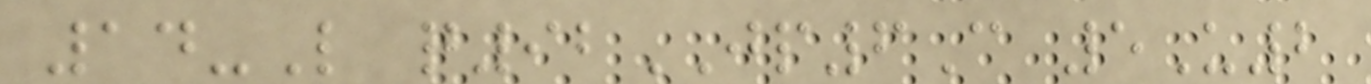14-L q92JP6C 5U2
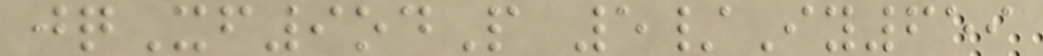jqXf9odP 5/Iy659
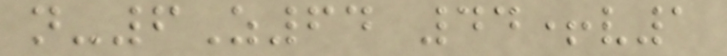n-6Z64 44+v1
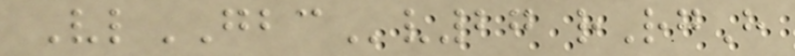VlGBCv27 rRgH
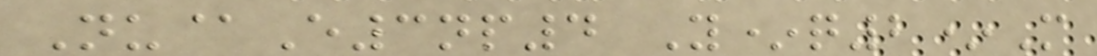Nu@E3np4 Y*q2*M
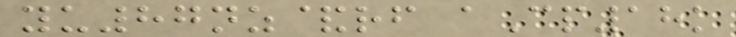yu87nz&rf aCp18k
